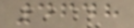4648
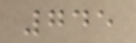745
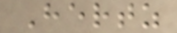Hertz
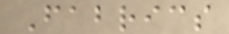Fabrics
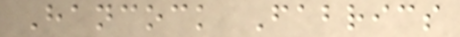Hancock Fabrics
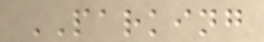PARKING
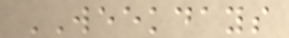WEEKDAYS
